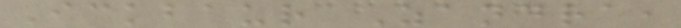Ickbaur Zandra,
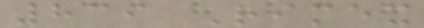839 Rimex
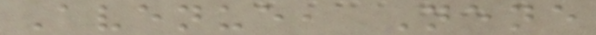Avenue, Nene
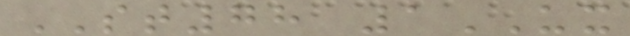ST78 1UX
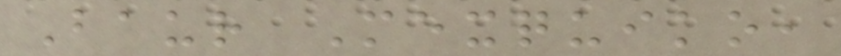Baur Mexquiko,
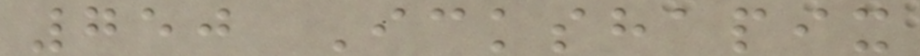750 Ickshapix
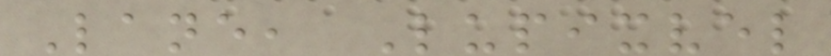Lane, Lupixvel
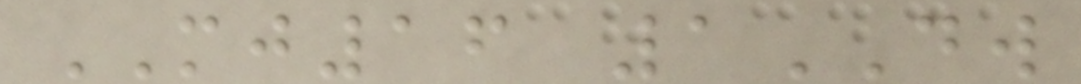MJ16 1DW
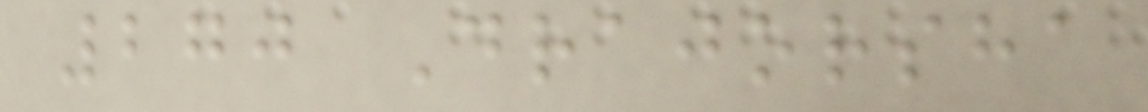270 Drajorsha
